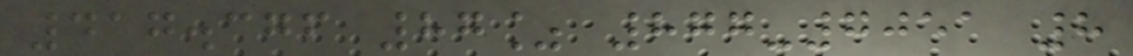417.376 87% 877-7051 8
